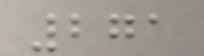271
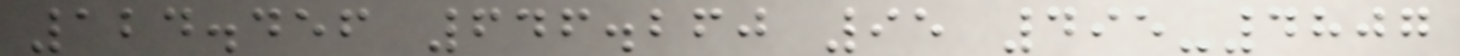124.456 646.260 95 495-4807
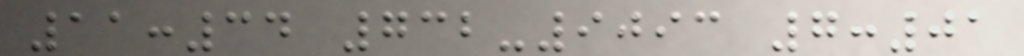11:34 732-9093 7:01
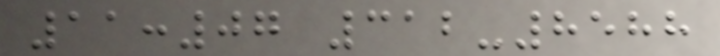11:07 312-8588
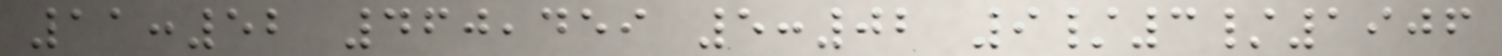11:52 460,459 5:02 9/3/1906
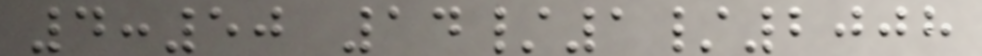4:50 14/1/2008
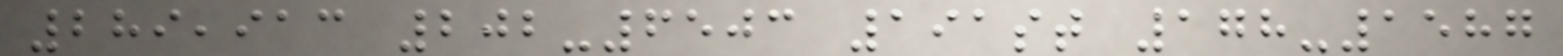289,913 202-6503 191st 178-1587
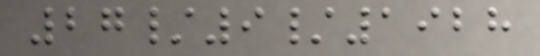27/9/1928
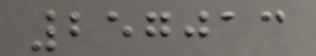257013
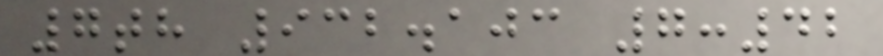7th 932.103 7:42
